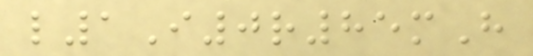l1I0r85mH
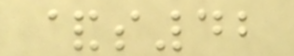&s42
